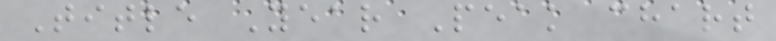Title Year Peak chart
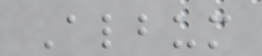Album
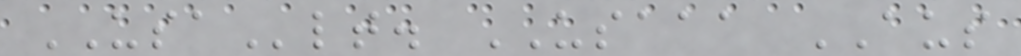USAlt. USAAA AUS
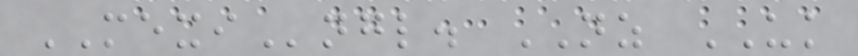MEXIngl. NZ UK
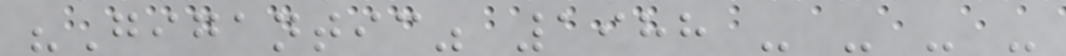"Gigantic" 1988 - - - -
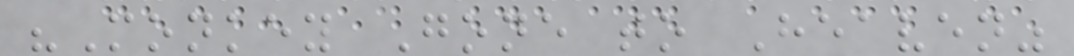"Monkey Gone to Heaven"
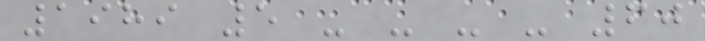1989 5 - - - - 60
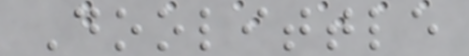Doolittle
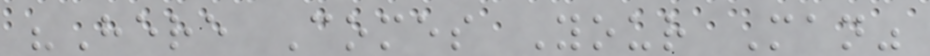"Here Comes Your Man"
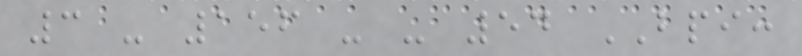3 - 156 - - 54 BPI:
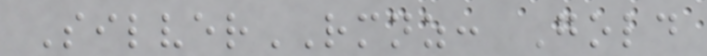SilverRMNZ: Gold
